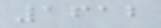1612
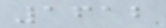1612
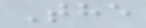The
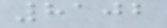8102
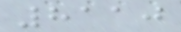8110
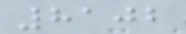8102
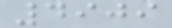4909
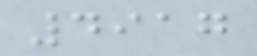4917
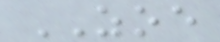ZOE
